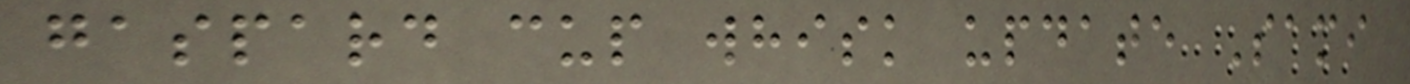gaspard cup whisk update Sami
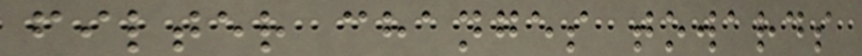filter changes towards
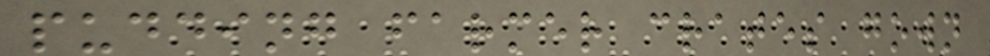pudding farmer crates gown
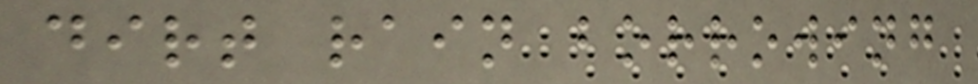dirt rain borrowing
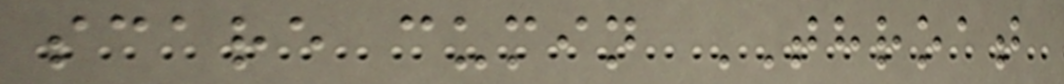scare cumin THROAT
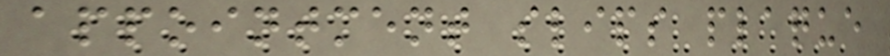appointment slips plaque
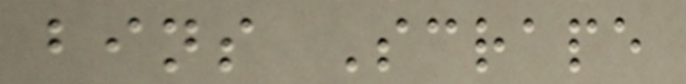bins Scrape
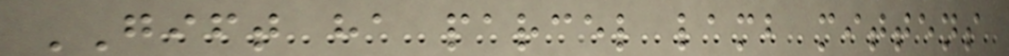GIFT ha parcel lamb mittens
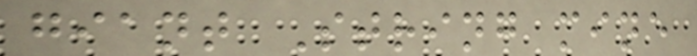giant String mine
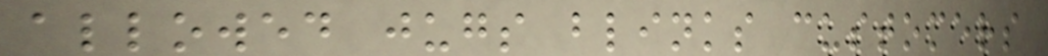allowed jugs blinks customers
